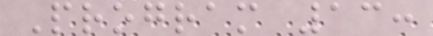Program 13:
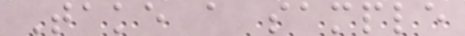Take a sample
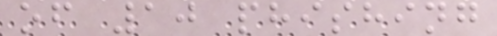of 10 phishing
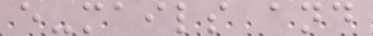e-mails and
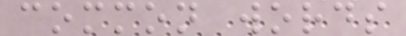common words
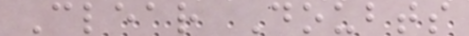Clear Doubts
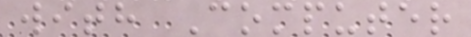with Computer
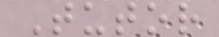Tutor
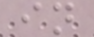in
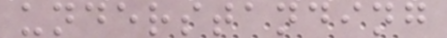understanding
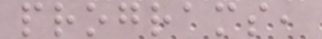programs,
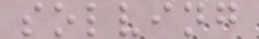solving
